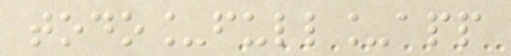todo_full_app
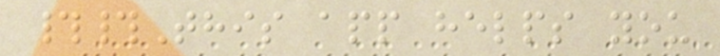##This app helps you
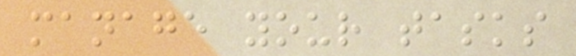manage your tasks
